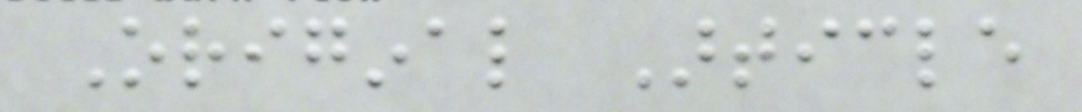Original Article
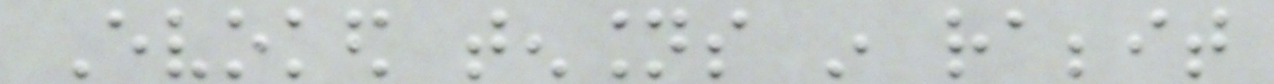Evoked tensions in rabbit
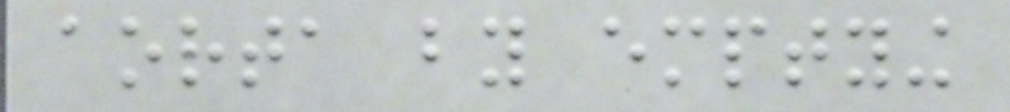aorta by emptying
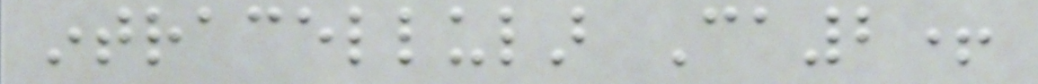intracellular Ca2+
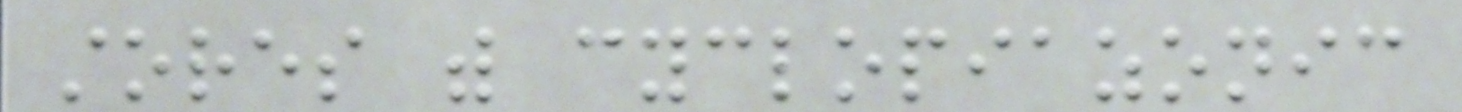stores with cyclopiazonic
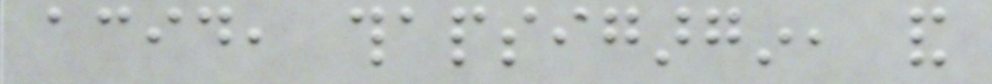acid, thapsigargin, and
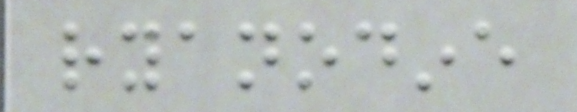ryanodine
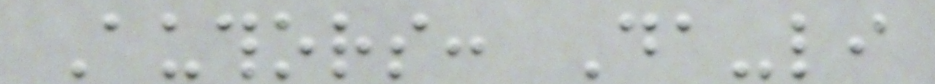Authors: Da-li
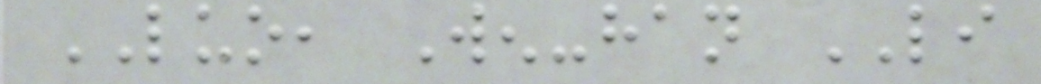LUO, Wen-han LI
